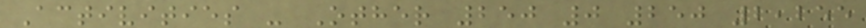Activities - Other 250 0 250 2,255
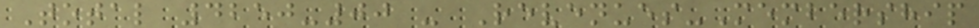Total 4250-00 - Revenues-Membership
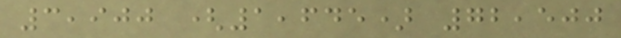3,900 (1,645) 72,500
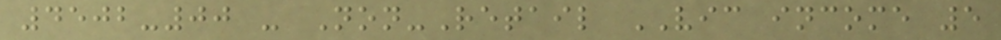4502-00 - Non-Retail VIC income 5
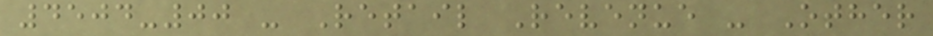4504-00 - Retail Revenue - Other
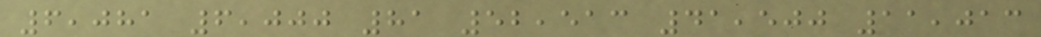6,081 6,000 81 52,513 41,500 11,013
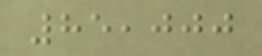85,000
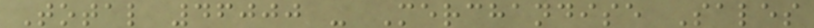Total 46000 - Merchandise Sales
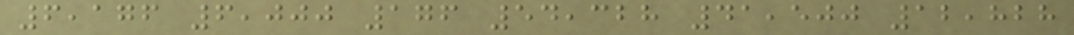6,176 6,000 176 54,328 41,500 12,828
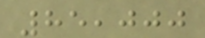85,000
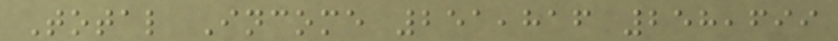Total Income 251,816 258,699
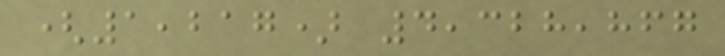(1,217) 4,328,867
